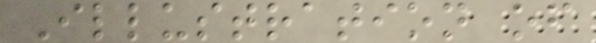Illustration of
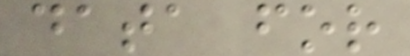data for
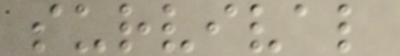survival
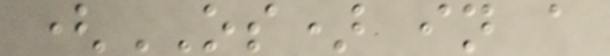(OS) in a
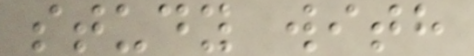study with
